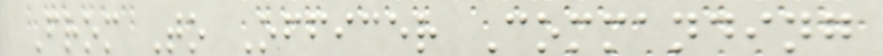From To Officer Commanding
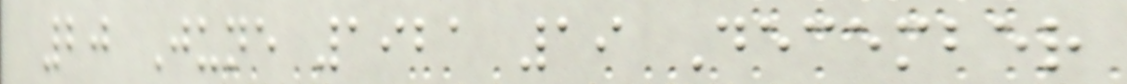20 June 1921 19 December
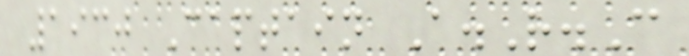1930 Captain A.R.C
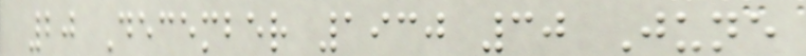20 December 1930 30 June
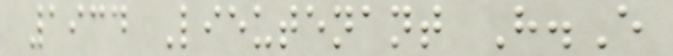1934 Lieutenant H.E
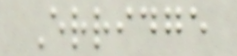Erridge
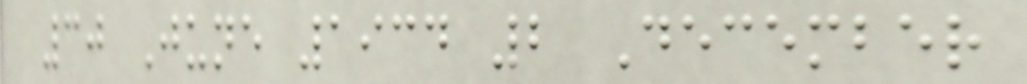30 June 1934 2 December
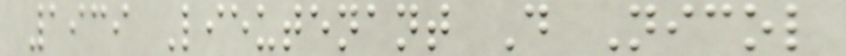1939 Lieutenant D Nicol
